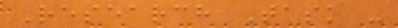Research Task -
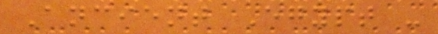Ancient Egypt -
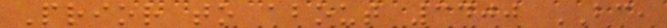Prior to about 3400 BC,
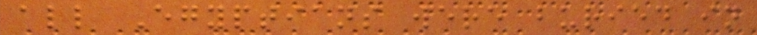all Egyptians were buried in
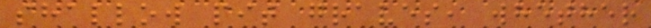shallow pit graves, whether
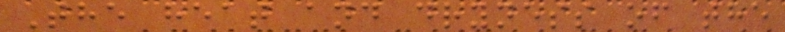The heat and dryness of the
